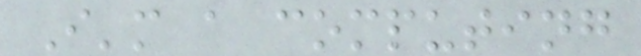I'm a computing
